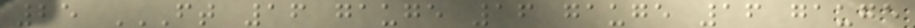25 FT 16 GAUGE 16 GAUGE 16 GAUGE
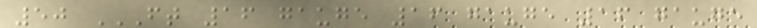50 FT 16 GAUGE 16 GAUGE 16 GAUGE
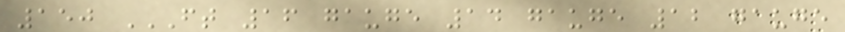150 FT 16 GAUGE 14 GAUGE 12 GAUGE
